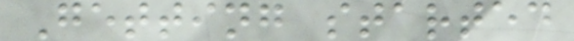Getting started
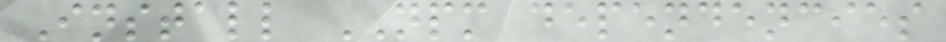Install NPM dependencies
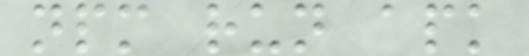npm run apk
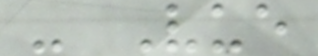- Vue
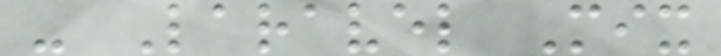- Laravel Mix
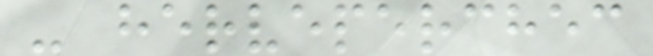- herveperchec
